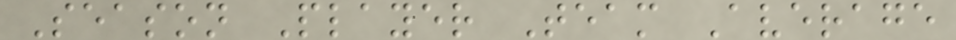Season Player Team Average
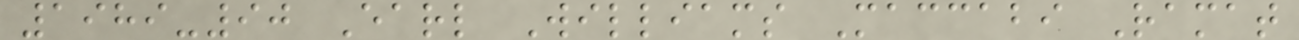1989-90 Earl Williams Maccabi Ramat
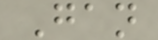Gan
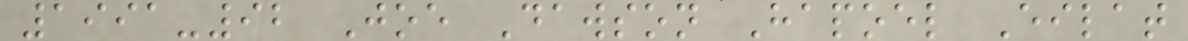1991-92 Joe Dawson Hapoel Eilat
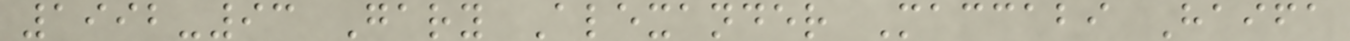1992-93 Gary Alexander Maccabi Haifa
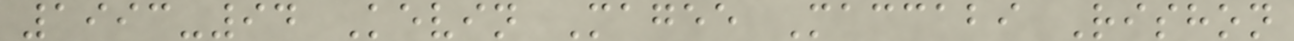1993-94 Kevin Magee Maccabi Rishon
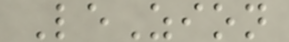LeZion
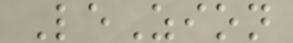LeZion
